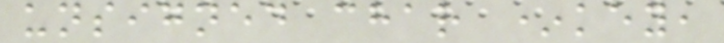unsigned char *key,
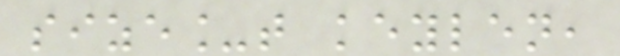size_t keylen,
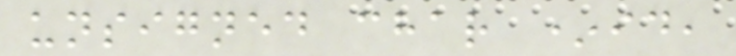unsigned char *id,
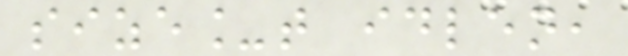size_t idlen,
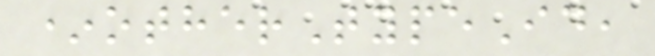*otherTypeId,
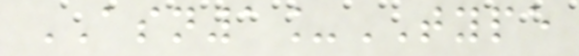ASN1_TYPE
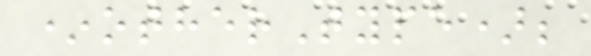*otherType);
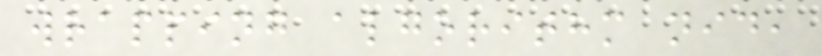wrapping algorithm nid,
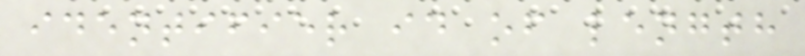identifier id of length
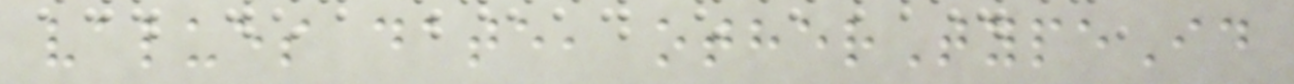values date, otherTypeId
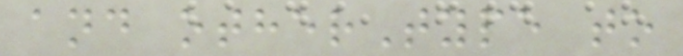and otherType to
